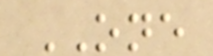ONE
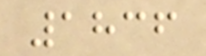1836
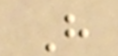H
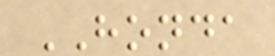HONDA
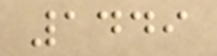1449
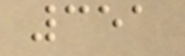351
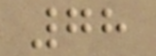78
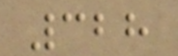328
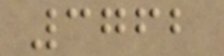3762
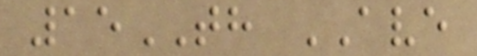15TH AVE
